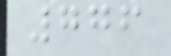776
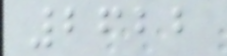2622
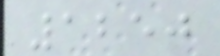1250
